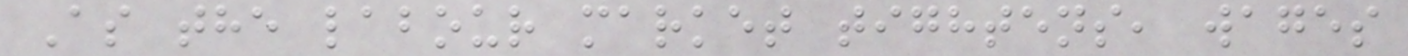As the labour market tightens, wages
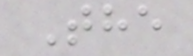The
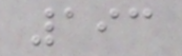193
